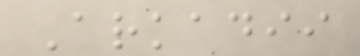Arkadii
